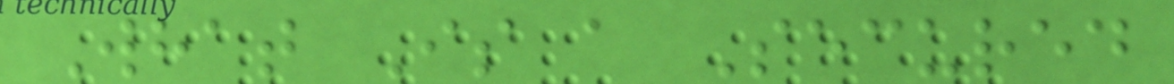What Is a Secured
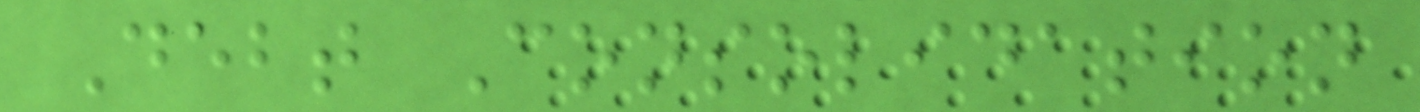Debt Consolidation
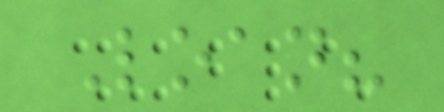Loan?
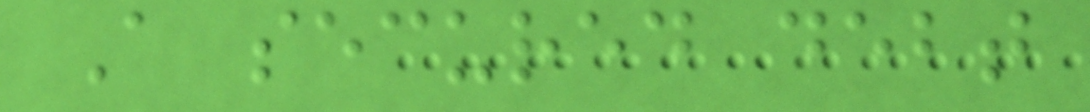A secured debt
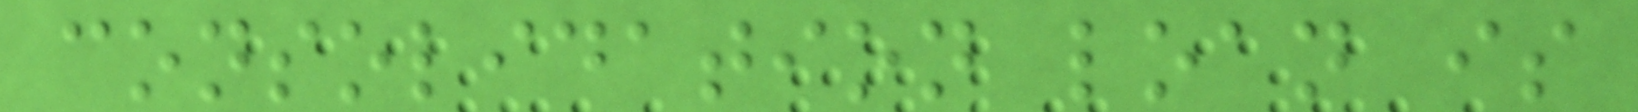consolidation loan is
